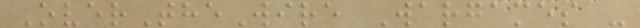OverTheWire Wargames -
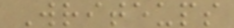Writeups
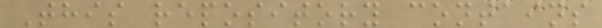This repository contains
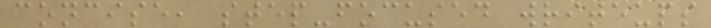concise, step-focused writeups
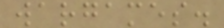wargames.
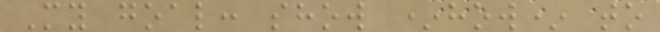My goal: show *how* to
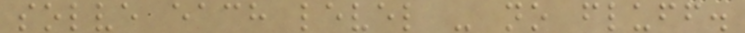solve each level - no fluff.
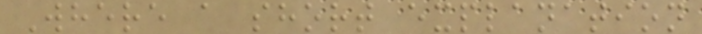Where a short explanation
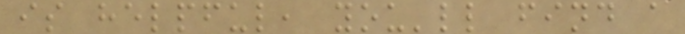is helpful, you'll find a
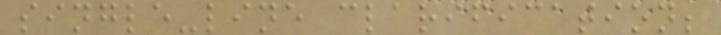single-line clarification;
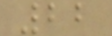22
